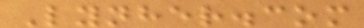Lynher.com
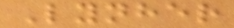Lynher
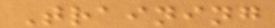Training
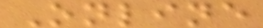Online
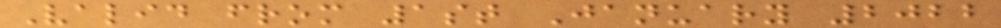Valid from 1st January 2022
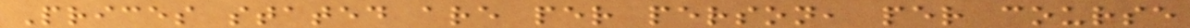Prices stated are per person, per course
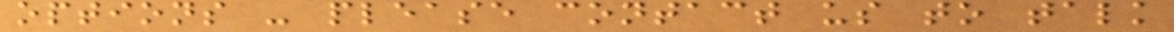options - please contact us to talk
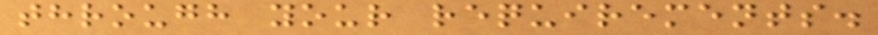through your requirements.
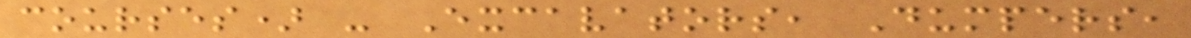courses) - Excavators, Dumpers,
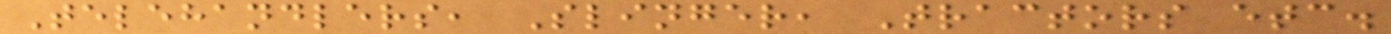Telehandlers, Slinger, Tractors etc.
